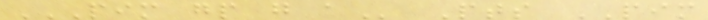PIM GP G A Pts PIM
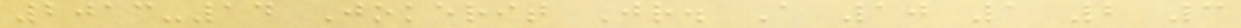2013-14 Jokerit Jr. A 10 1 2 3
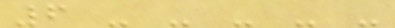6 - - - - -
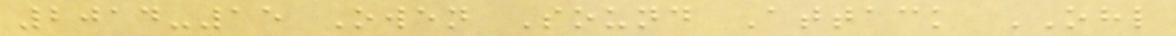2014-15 Owen Sound Attack OHL
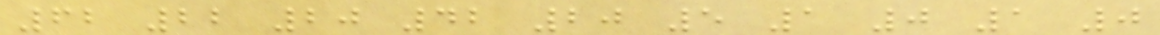62 22 20 42 20 5 1 0 1 0
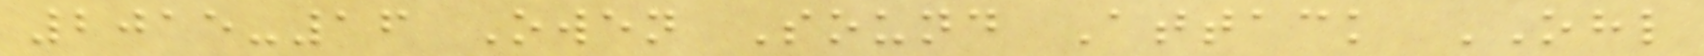2015-16 Owen Sound Attack OHL
